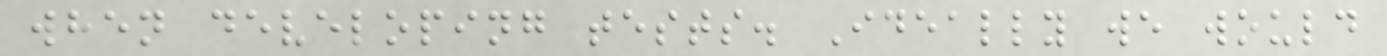when developing tests. Ideally we would
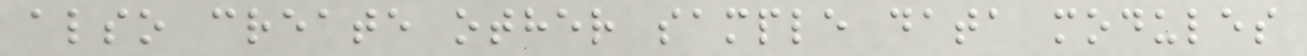also create other sample data modules
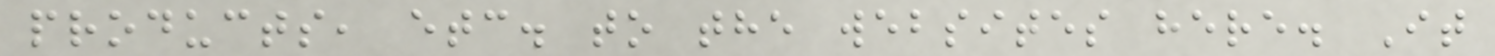products, etc. to the websites here. It
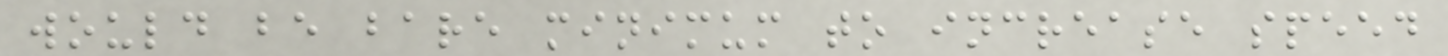would be bare minimum to increase speed
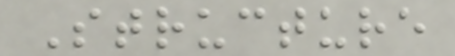Structure
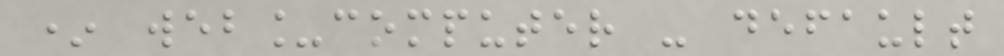* web_computer - default
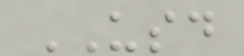USD
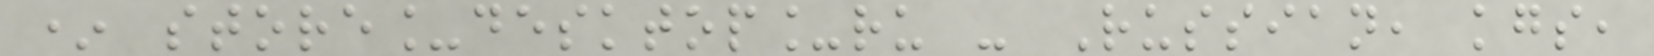* store_desktop_ru - Russian, kgs,
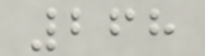268
